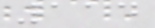114
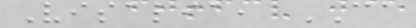Visalia, CA
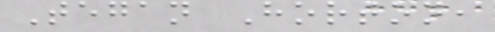Tegan Horton,
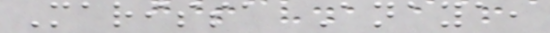Marissa Anaya,
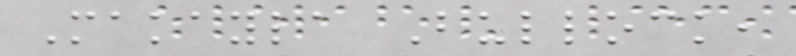Makayla Bullock,
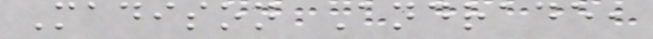Madison Andrade,
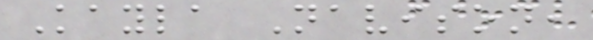Kayla Navison,
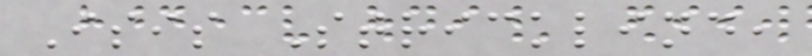Isis Stricklind,
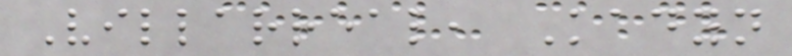Villarreal, Kadyn
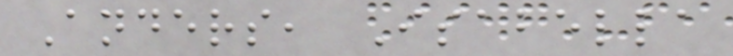Anders, Isabella
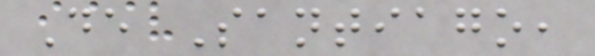De Santiago,
